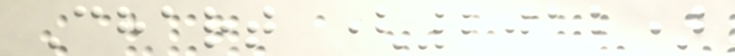Chart (2012)
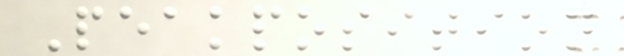Peakposition
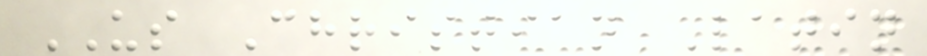US Christian Latin
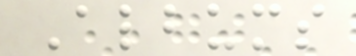Albums
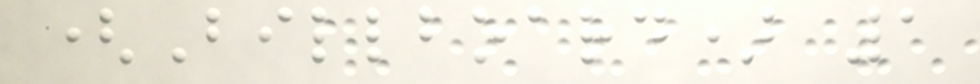(Billboard) 1
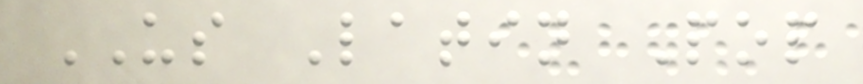US Latin Pop
